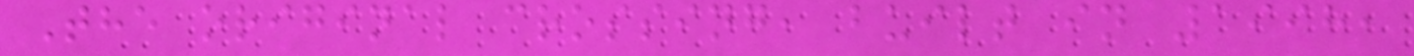The original crossing, built in 1998,
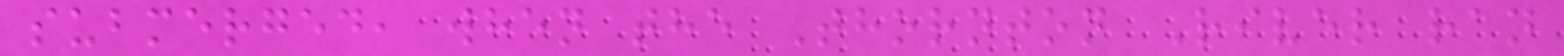submerged, when the Thornton River ran
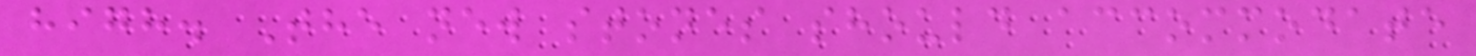high. The new stones should accommodate
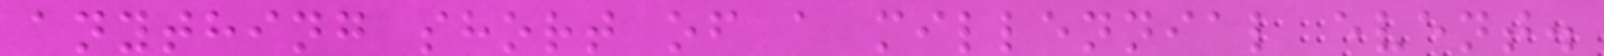anything short of a millennial event.
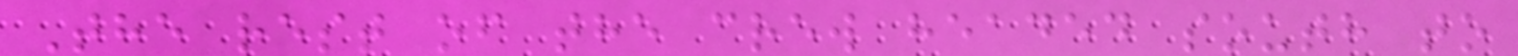The rest of the crew headed south to
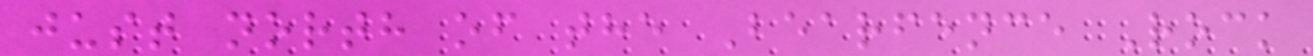just north of the Bearfence Rock
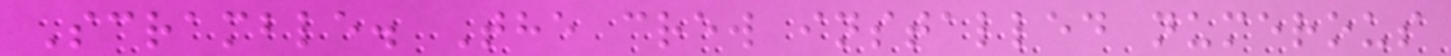Scramble. The crew installed numerous
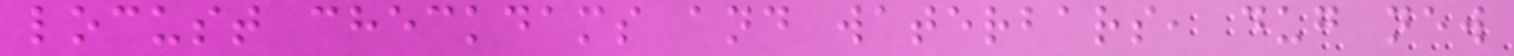locust checkdams and waterbars, dug new
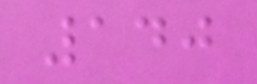140
